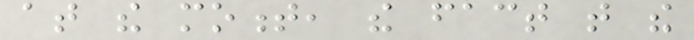at the moment, the fact that the
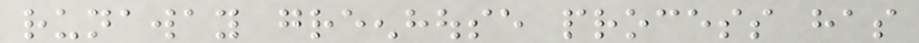runaway greenhouse process has
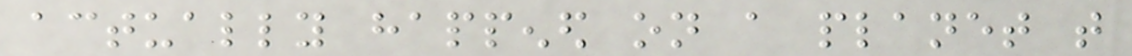actually happened on a planet that
